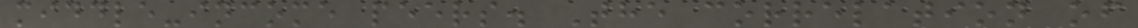middle-income peers. The correlation of
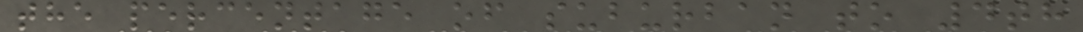the percentage of suburban to 4th
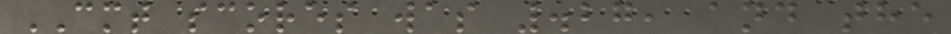CMT scores was .27, and the
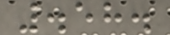.58.
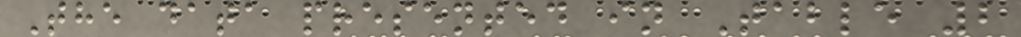The data presented in Table 2
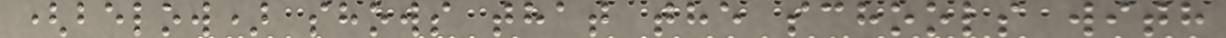(below) shows that the schools with
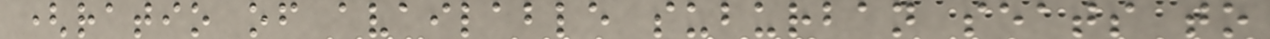(ratio of available suburban seats to
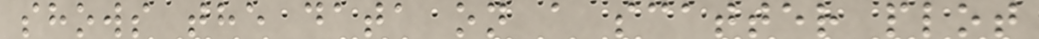shows the data on a scatter plot
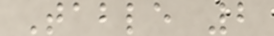Table 2
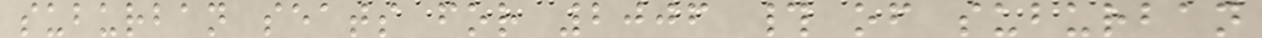suburban seats for 2006 # of suburban
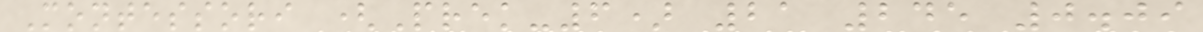Montessori (Prek-6) 21 245 0.09
